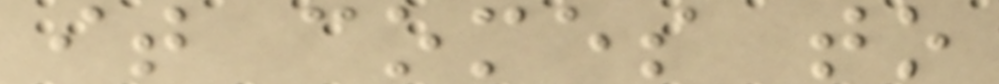it comes to
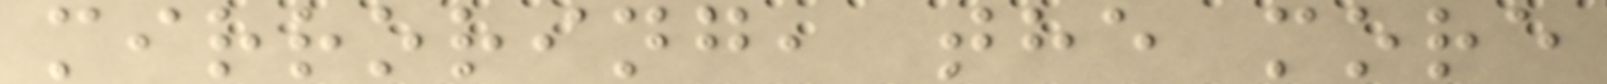mirroring, the more
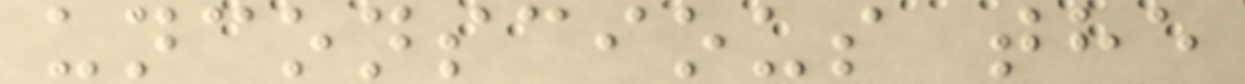unconscious the
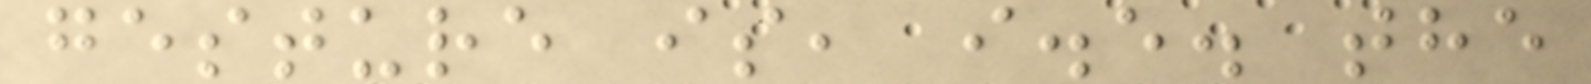gesture is, i.e. the
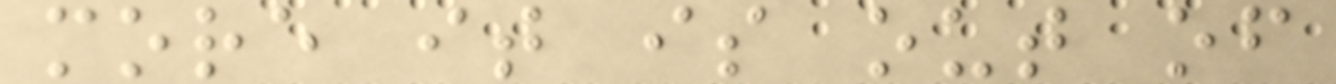more it is out of
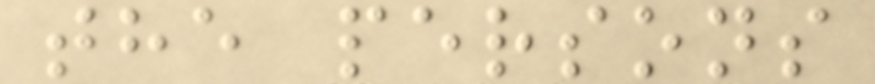the persons
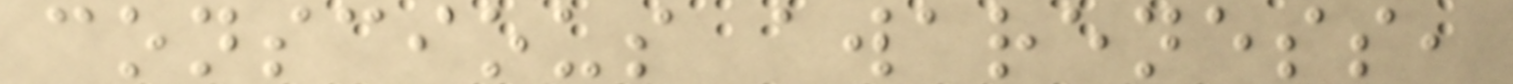conscious awareness,
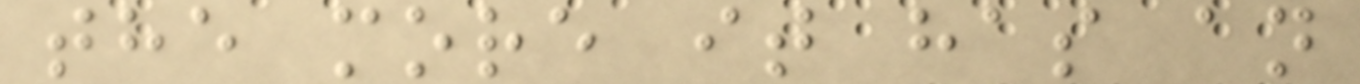the more it has an
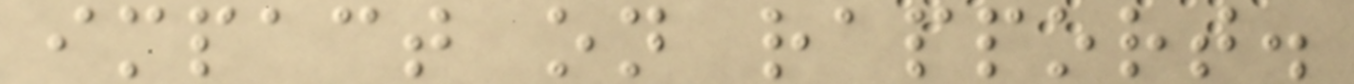impact on rapport.
